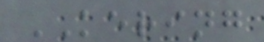KERING
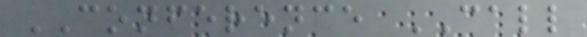CONFERENCE CALL
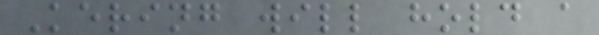Kering will hold a
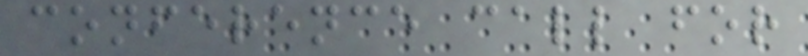conference call for
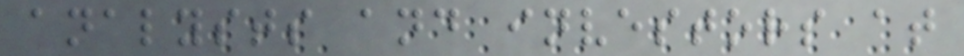analysts and investors at
